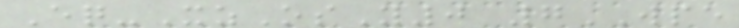Eq-XzOsY0 7WPE
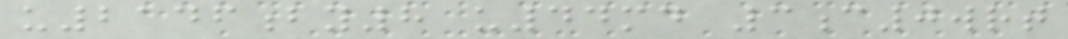u2146by8 u44md 3c0wrt
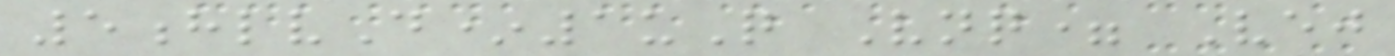5hlvD*1uQ Vnq= Vej
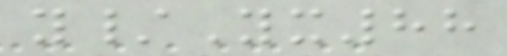y/Yx88
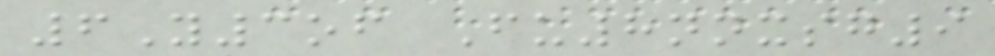6Y3of Fu8nnxsg9
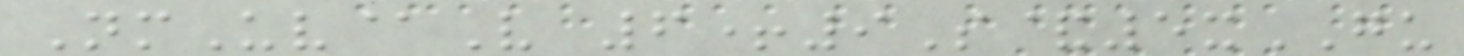NmUv@V 6+9S&5xGU
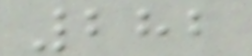282
